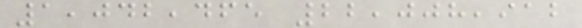1,042,465 22,008,912
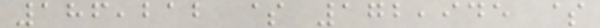186,212 $ 172,945 $
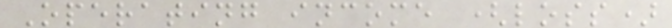Operating income (loss)
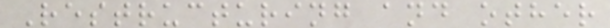Restructuring and other
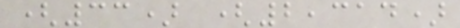(33) (2,314)
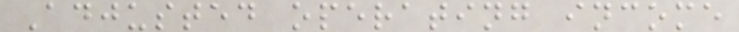Adjusted operating income
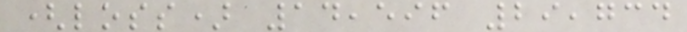(loss) 14,596 29,734
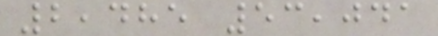2,485 53,041
